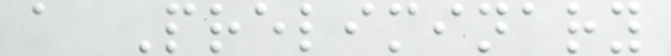a Preliminary
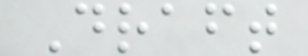Draft
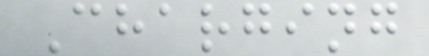Charging
